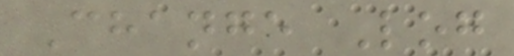Change Log
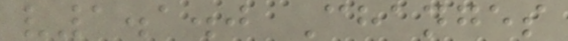v1.1.0 Changes
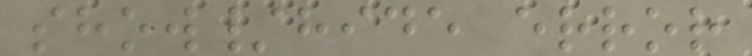show/hide error
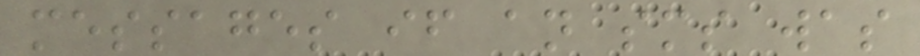messages if an sms was
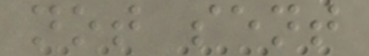not sent
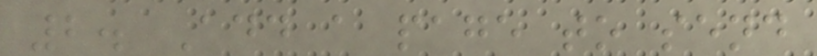2. Add a page to send
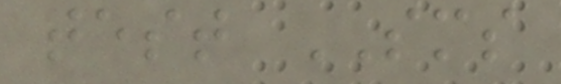test SMS
